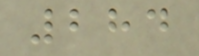284
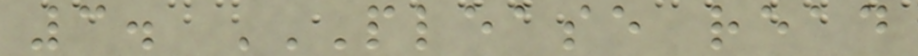3. PLEASE READ
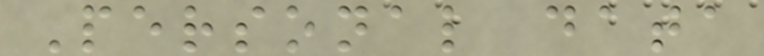Personal data
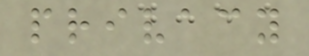privacy
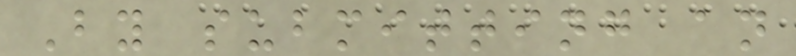By submitting an
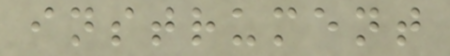instrument
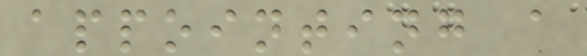appointing a
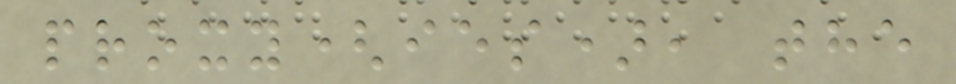proxy(ies), the
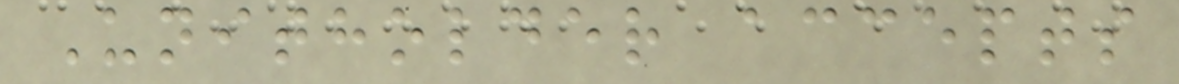Unitholder accepts
